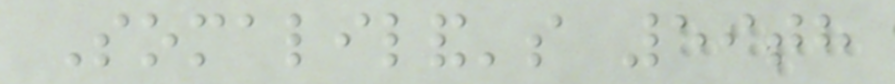Somaliland's 59th
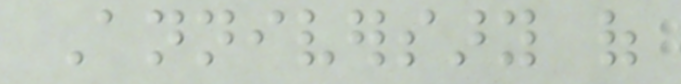Anniversary of
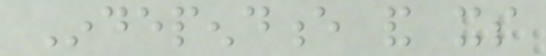Independence and its
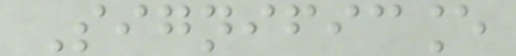Significance
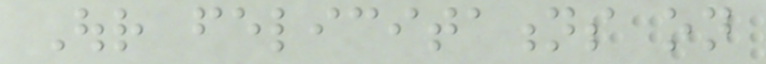Our felicitations on
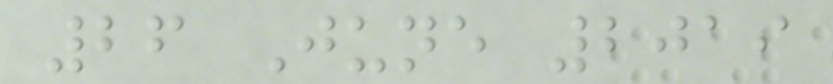26 June 2019
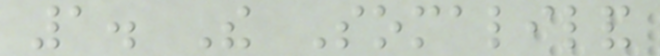1. The Somaliland
